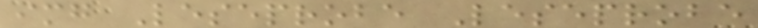img Leseprobe Leseprobe
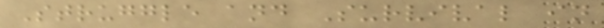Struggle and Survival in
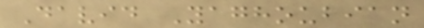David Yaghoubian
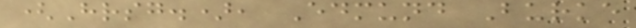(Hrsg.), Edmund Burke
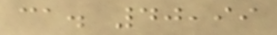ca. 40,99
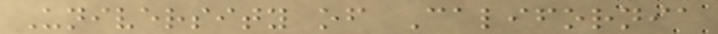University of California
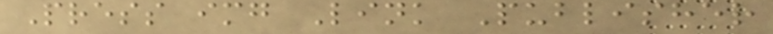Press img Link Publisher
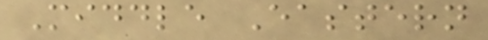Middle Eastern
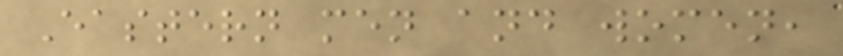Eastern men and women,
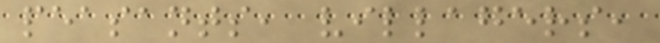peasants, villagers,
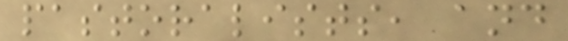pastoralists, and
